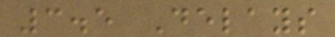3.5 Delays
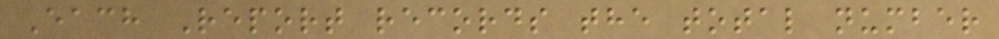Each Report records the total number
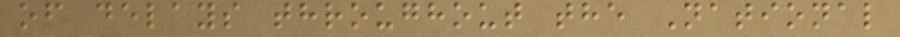of delays throughout the National
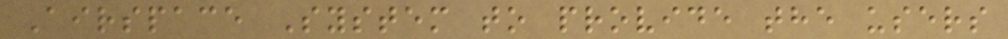Airspace System to provide the users
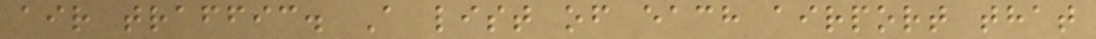air traffic. A list of each airport that
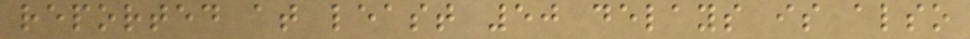reported at least 50 delays is also
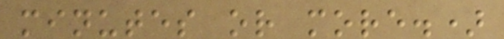minutes or more.)
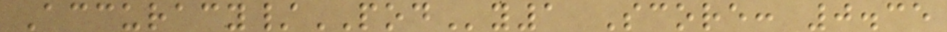Accuracy/PODy1 Score: 0.35
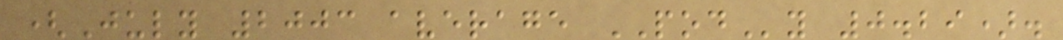(July 2003 average PODy 0.29).
